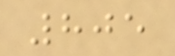805
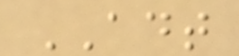ADT
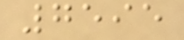7595
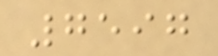7597
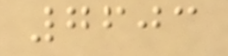7603
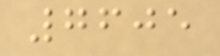7605
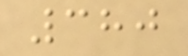380
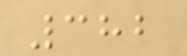382
